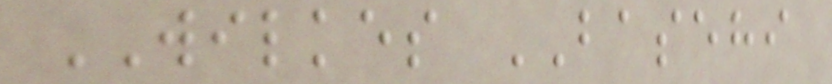WILKES BASEHI
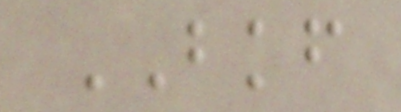BKF
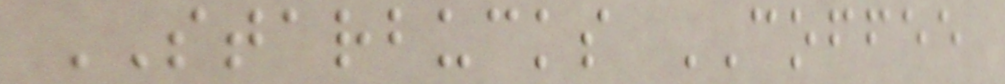STARBUCKS COFFEE
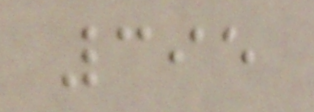395
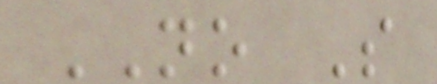NO S
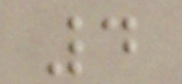4
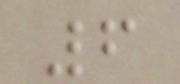6
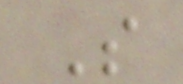S
